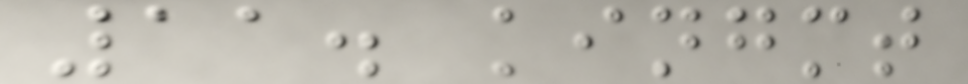11. kingmt
